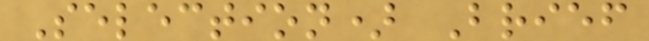Selection) Brief
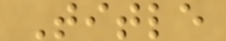Title
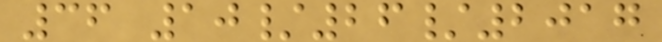36 10/26/2017
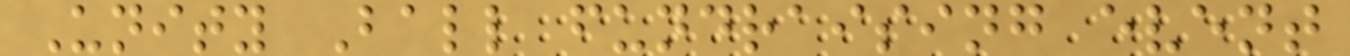Unity Ball fundraising event
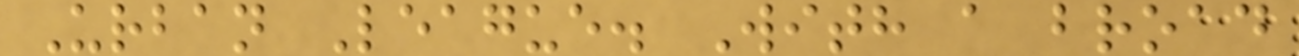Urban League. With a broad
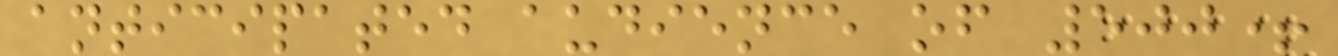anticipated audience of 500+
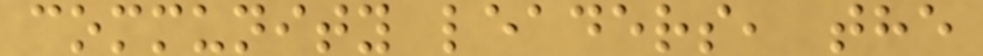community leaders, the
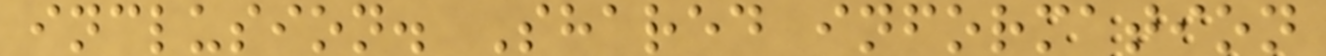inclusion. Shared information
